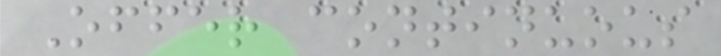Offer continuous
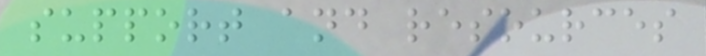support and resources
